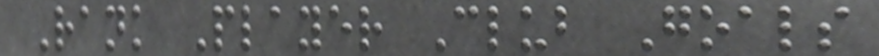Rank Player Club Goals
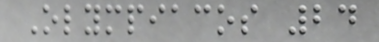Olympiacos 24
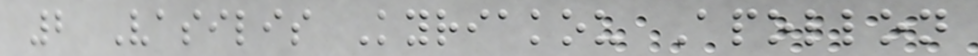2 Vasilis Kyriakou Apollon
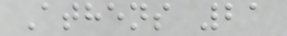Athens 21
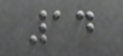14
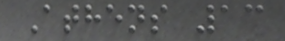Athens 13
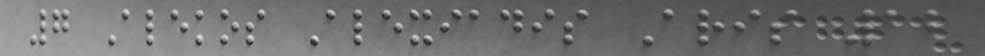7 Alekos Alexiadis Aris 12
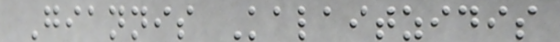Giannis Kalaitzidis
